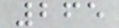265
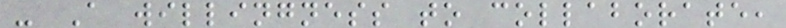- A willingness to collaborate,
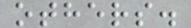others.
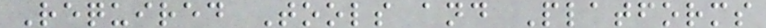Required Tools and Platforms
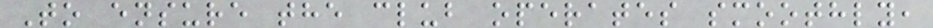To ensure the club operates smoothly,
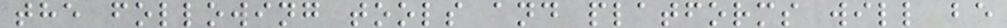the following tools and platforms will be
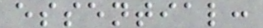essential:
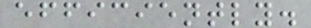efficiently.
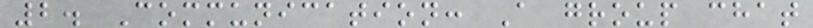2. Communication: A group chat
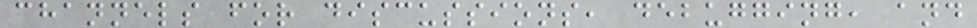channels for discussions, debugging, and
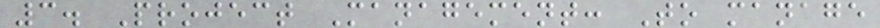3. Project Management: To manage
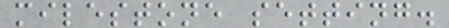milestone setting.
